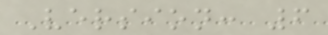Version: 6
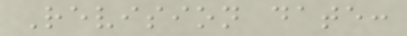Revision date:
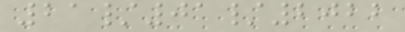21/01/2022
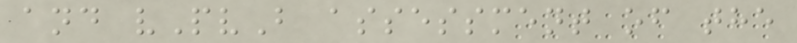and vPvB assessment of the
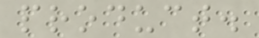product.
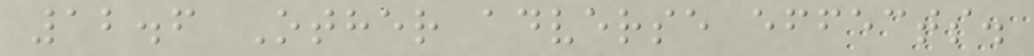12.6 Other adverse effects.
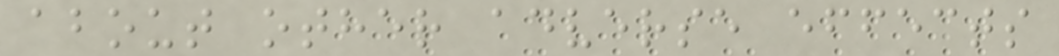about other adverse effects
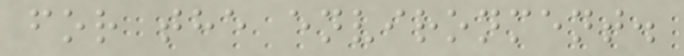for the environment.
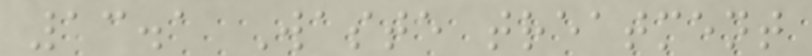13.1 Waste treatment
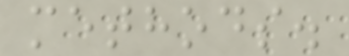methods.
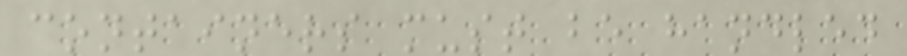containers must be handled
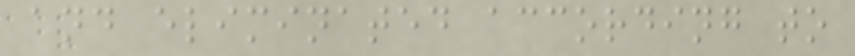and eliminated according to
